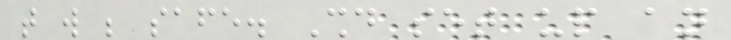that will be safe. Should set up an
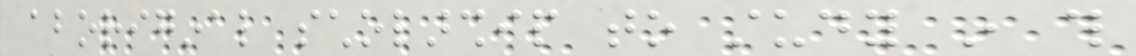aboriginal scholarship to study in this
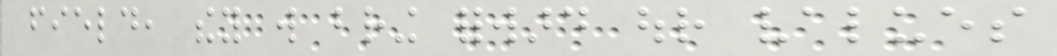field, they will bring forward our values
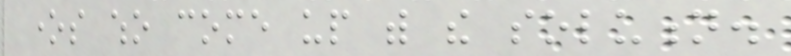ones who come up with the solution.
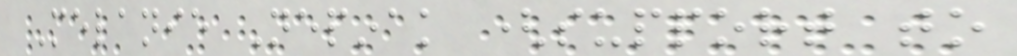Melanie Nepinak (support to
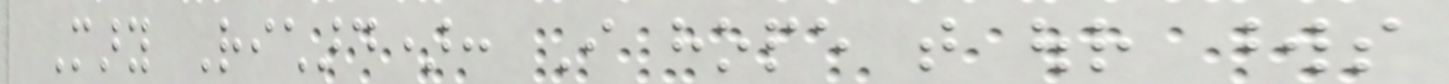Mary Richard): I hope that our words
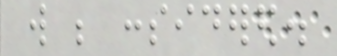will be considered.
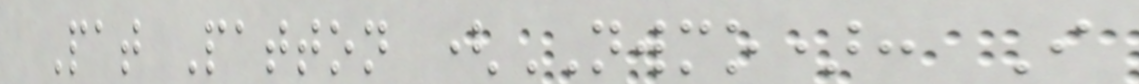Pat Patton (NWMO): I
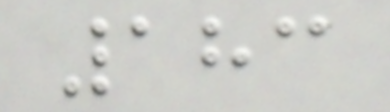183
